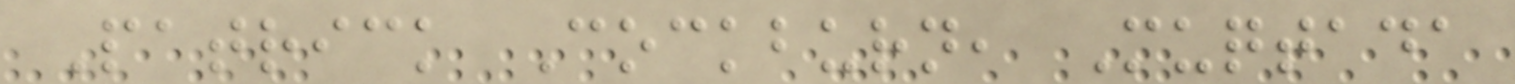Patrick Cockburn, Muqtada
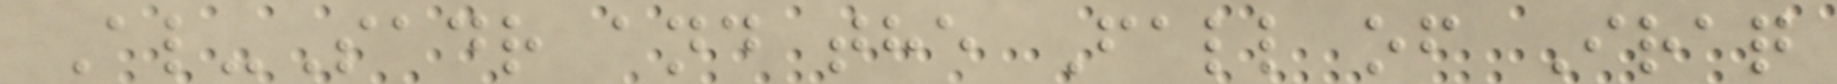Al-Sadr and the Fall of Iraq
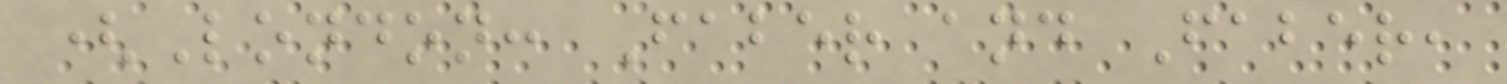(London: Faber and Faber,
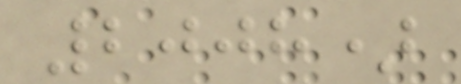2008)
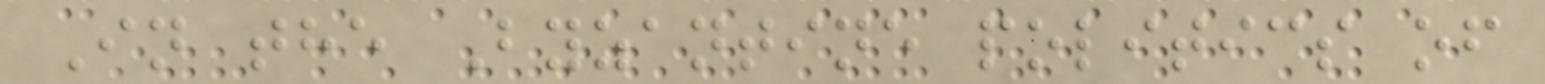In the Byzantine politics of
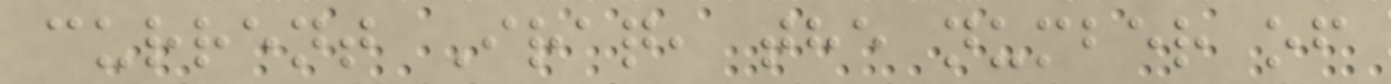current Iraq, the number of
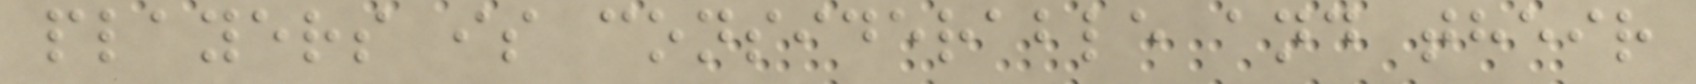players is considerable and their
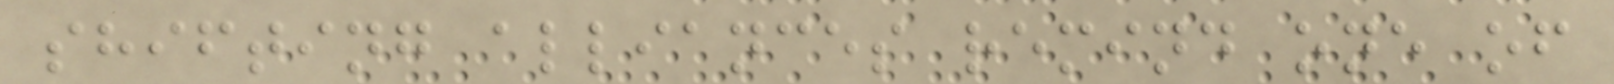shifting alliances remind one of
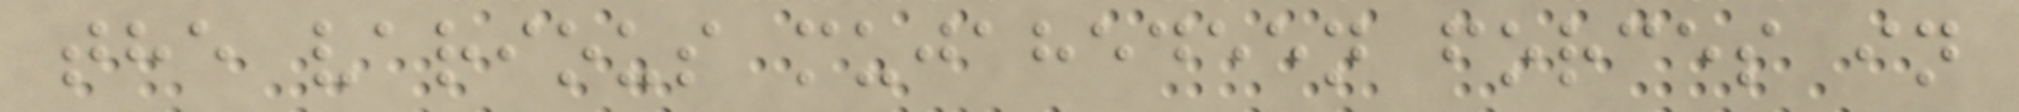the various mujahedeen forces in
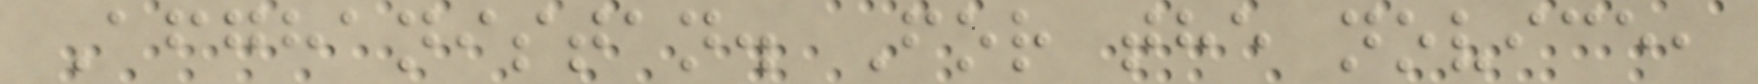Afghanistan. For the novice,
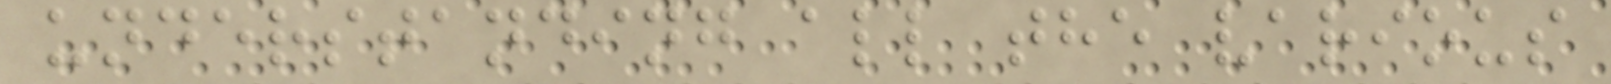understanding all the various
